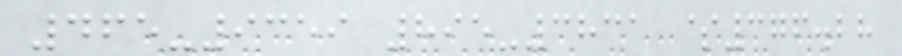465-9359 895-3831 $376.28
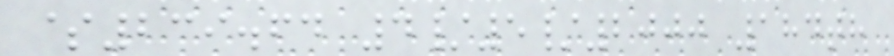$239.64 4/5/2000 184th
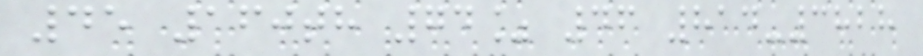45 160th 74% 46 814-3828
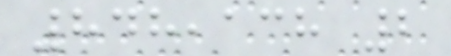848,138 2
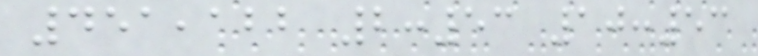451,122 2:53 10:53
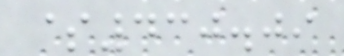$430.09
